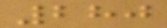280
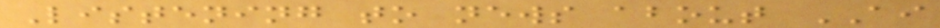Listening to news about AI
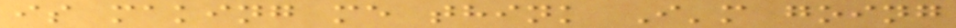is making me think I'm going
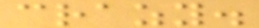crazy.
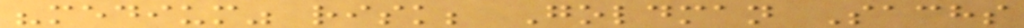"medium" risk; Goldman Sachs
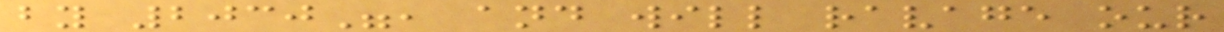by 2030", and will ravage our
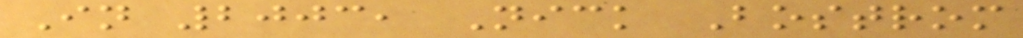In 2003, Nick Bostrom
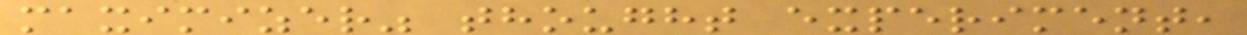maximizer" thought experiment,
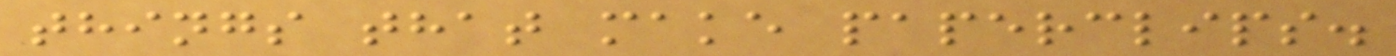things that make paperclips.
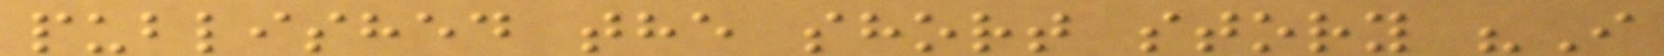published the short story "I
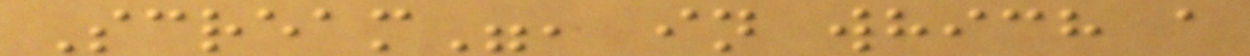Scream", in which a
